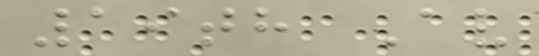19th Av
